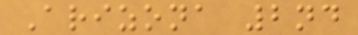Arizona 2nd
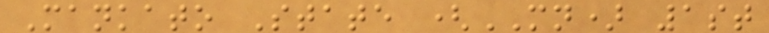Mankato State (MN) 1st
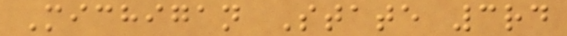Michigan State 3rd
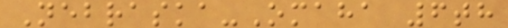Nebraska-Omaha 6th
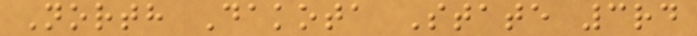North Dakota State 3rd
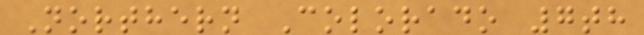Northern Colorado 7th
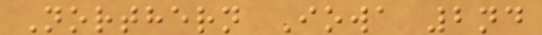Northern Iowa 2nd
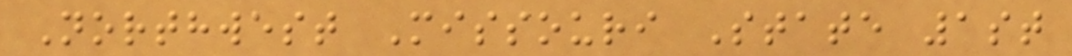Northwest Missouri State 1st
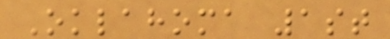Oklahoma 1st
